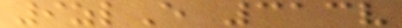9zlE 313v
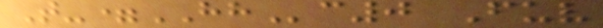T-=HHc0 Fuv
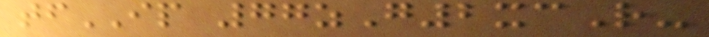tfIP 77zG2xcR-
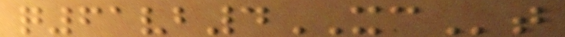q61vb4XCt
